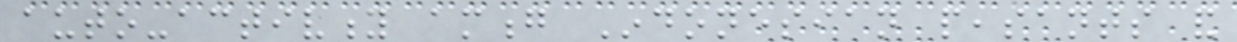auto-activity among Indonesian peasants and
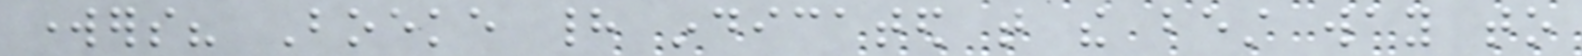workers? Boeke had indicated that the best way to
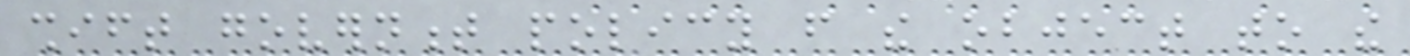shift government policy from the object to the
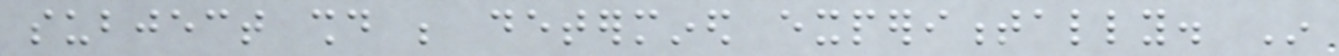subject should be determined experimentally. In
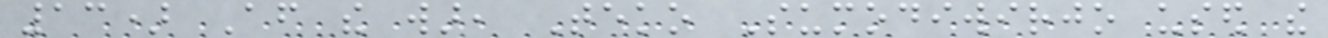13) After the war, Teko Sumodiwirjo used the
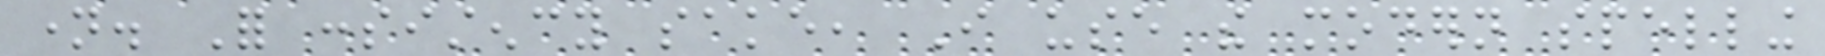name. For consistency sake, I use the modern spelling
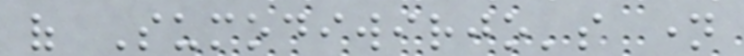of Sumodiwirjo's name
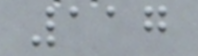117
